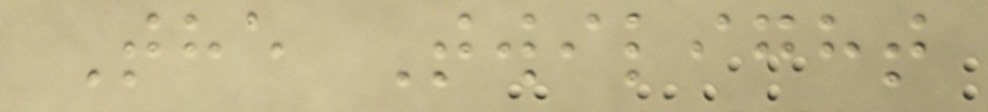The Twilight
